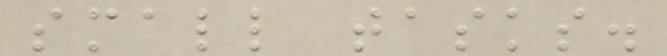small tasks.
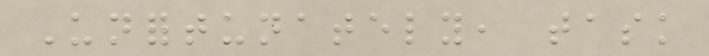Unfortunately, task
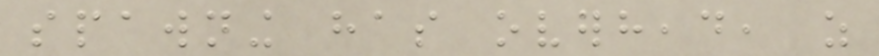spawning has overhead, as
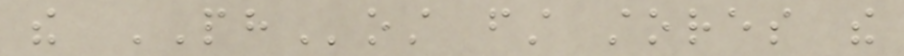the PHost first stores the
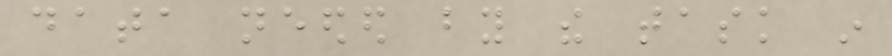data needed by the task in
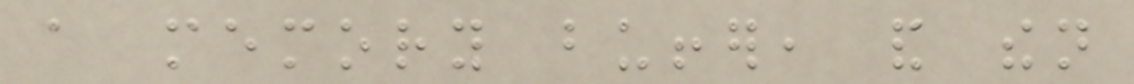a memory buffer, and then
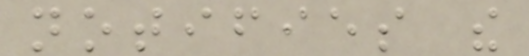notifies the
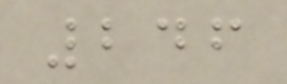246
